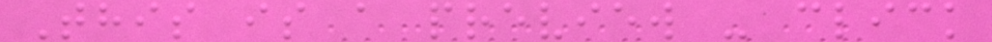This is a preview - click
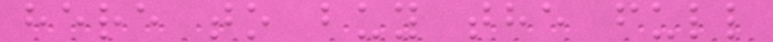here to buy the full
